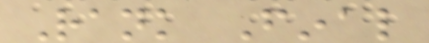Rank Final
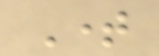Time
